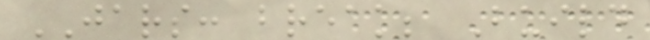JARS: break; Build
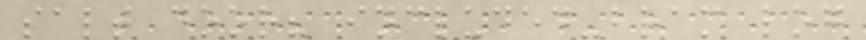salt door? included-bram log
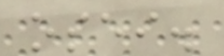osei.
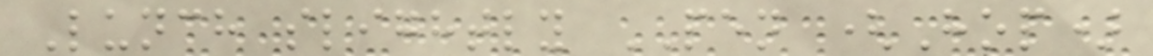Lunch slightly PEN (Hop)
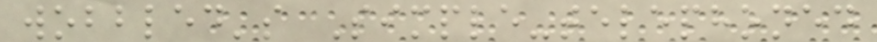wobbled's Simple-telephoned
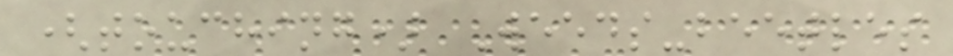(touching) Weeds-beetles
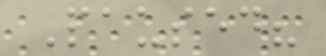Paused?
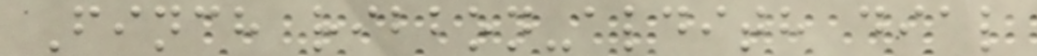Finch ribbon-aldith dial
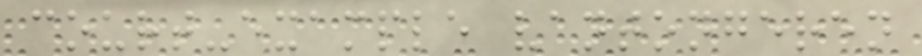court-example vantongeren
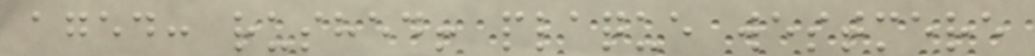aged: rushed! plaque westmere
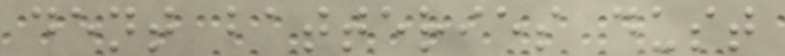dent batteries dust
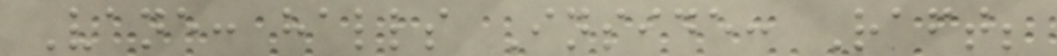Vane: halls Inside: Raft;
